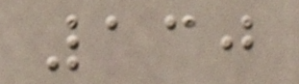130
